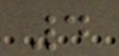4
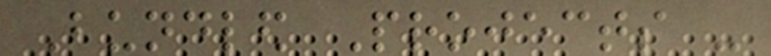Bundled Projects -
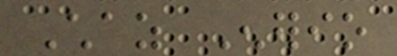Chaz Enerio
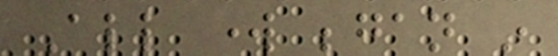All work began in
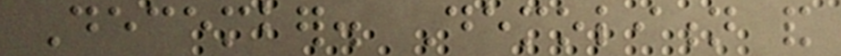December. Demolition and
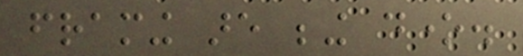framing are being done.
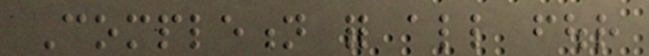Completion for all four
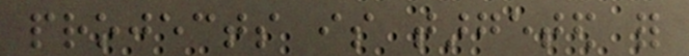projects is targeted for
